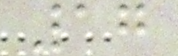17
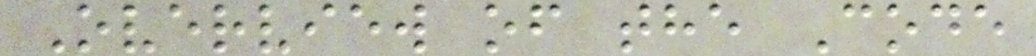Overview of the Code
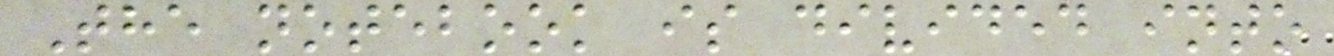The notebook is divided into
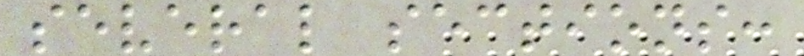several sections:
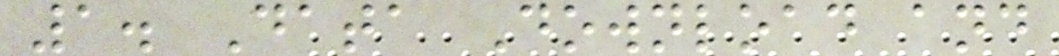1. Data Download and
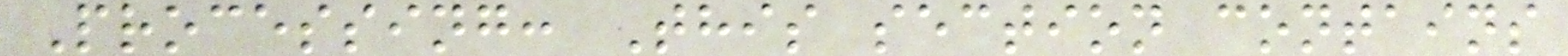Processing: This section contains
